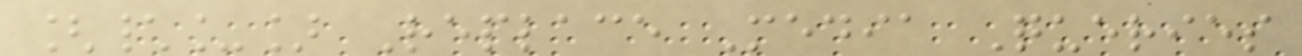[\_] Replace Media Queries
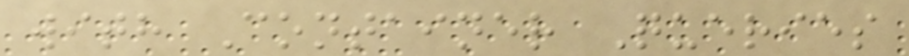with Container Queries
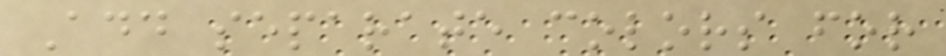Add separate colors for
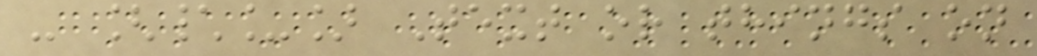- [\_] Text or things on
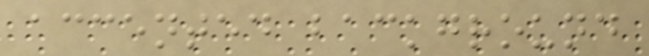accented background
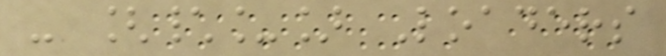- [\_] Loaders
